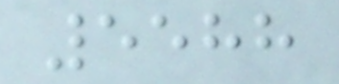5588
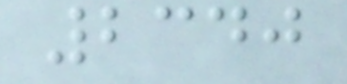2340
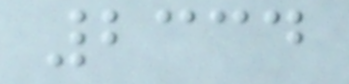2334
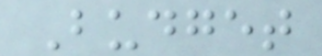Budget
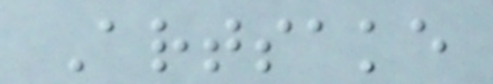Artsake
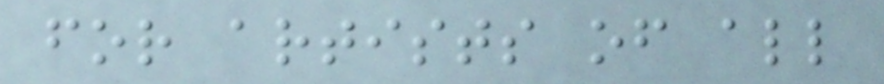for artists of all
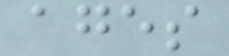ages
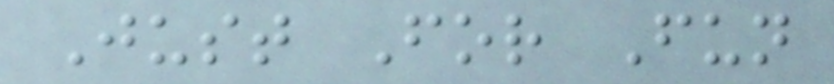Just For Fun
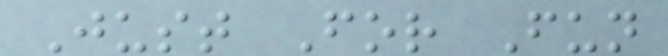Just For Fun
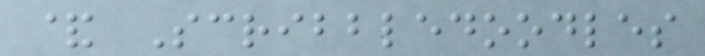& Scribbledoodles
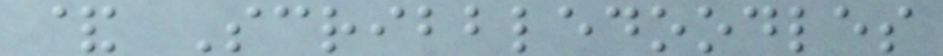& Scribbledoodles
